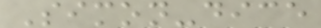Simon-dice
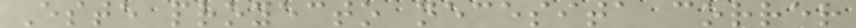Este proyecto necesita correr
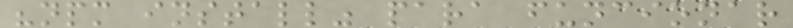"npm install" para funcionar
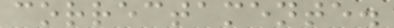correctamente.
